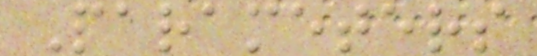Parameters
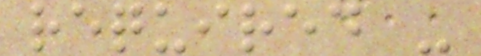required -
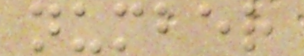number
